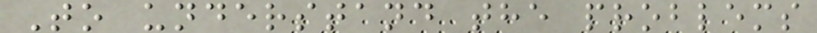To understand the problems
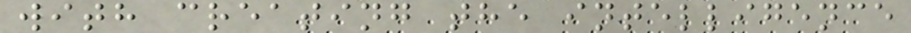with creating the intelligence
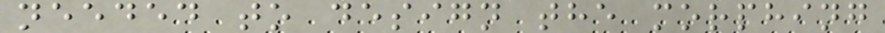needed to design the morphing
